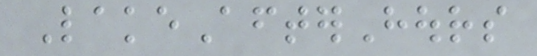LakeAfterHours
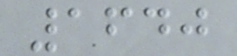1640
